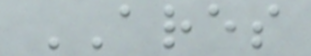ARES
